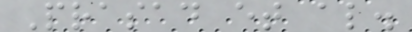Prasad et al.
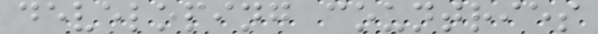developing countries
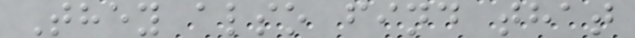They also find that
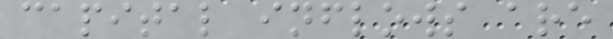capital inflows are
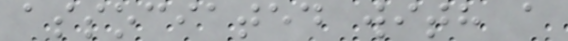associated with a
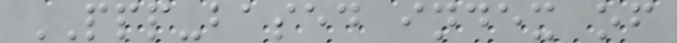PPP-based index of
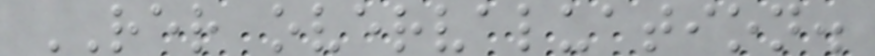RER overvaluation.
